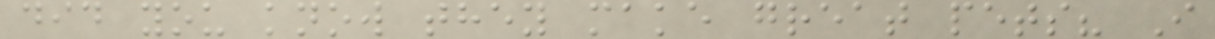did you know they make great pets? I
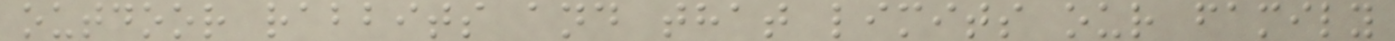outdoor rabbits and that limits our family
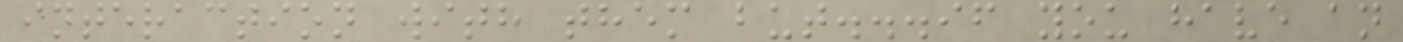interaction with them but...if you have an
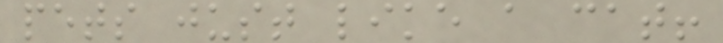pets just like a cat!
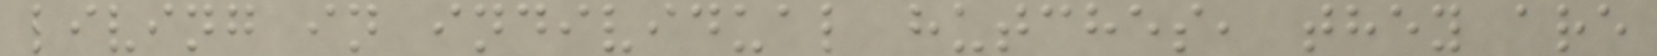living in individual hutches, they are
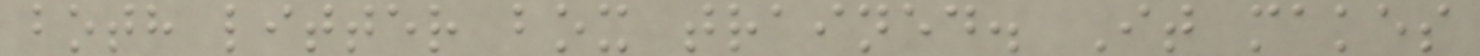both litter box trained. It makes
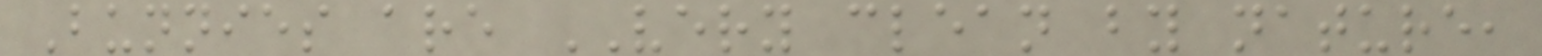Bunnies are VERY clean by nature,
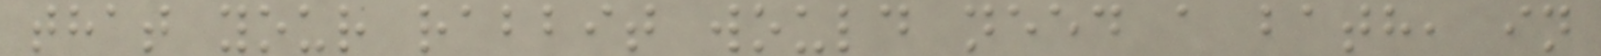that your rabbit would need a bath, in
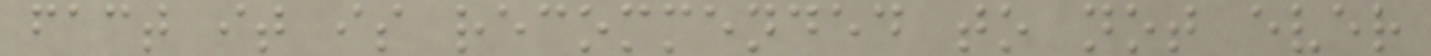fact it is recommended to not ever
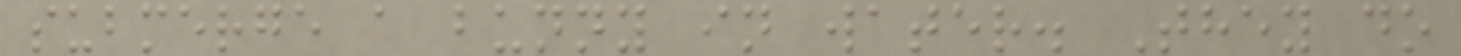submerge a bunny in water. They do
